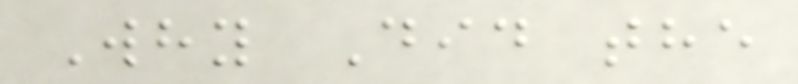Why Did the
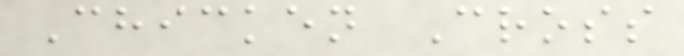Chicken Cross
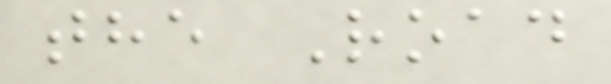the Road
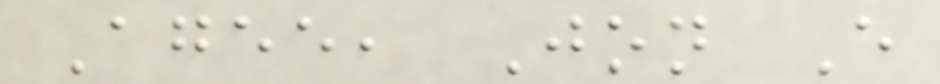Agee, Jon E
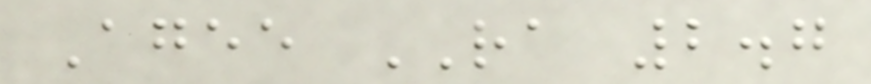Agee RA 2.7
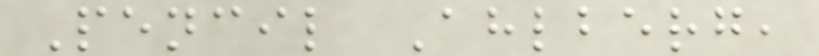Pencil Ahlberg,
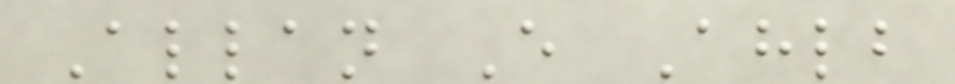Allan E Ahlb
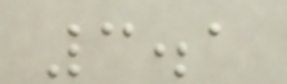3.1
